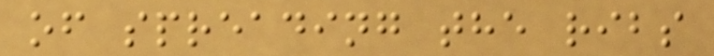of spreading the ribs
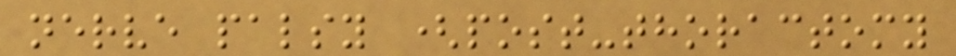nerve palsy (post-thoractomy
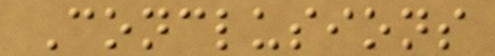Conclusions
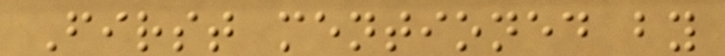First mentioned by
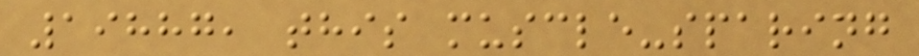19887, this muscle-sparing
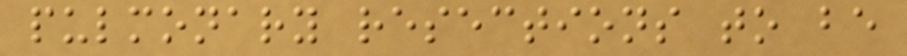pulmonary resections to be
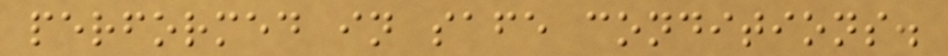performed in safe conditions.
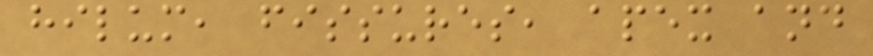hilum, fissures, apex and
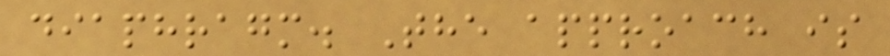diaphragm. The approach is
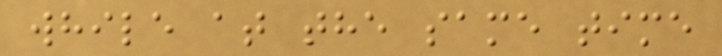while at the same time
